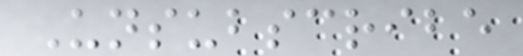Unsubscribe
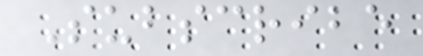Subscribe
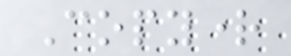Copyright
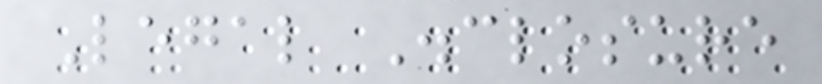Legal Disclosure
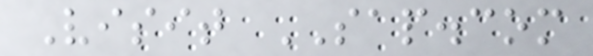Visit SAP.com
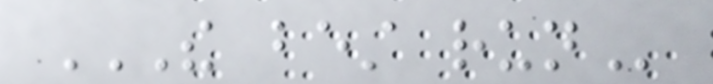THE BEST RUN
